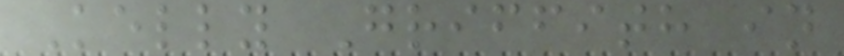Kelly Griffith in
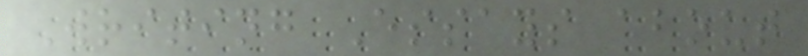Writing Essays about
